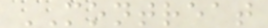MONTREAT
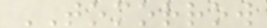TOMORROW
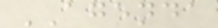AGENDA
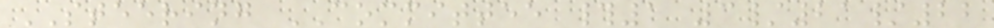STEERING COMMITTEE #1 3/21/22
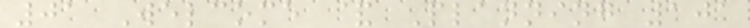01 Welcome & Planning 101
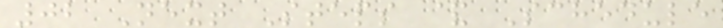02 Next Steps & Schedule
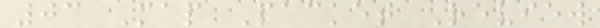03 Map Packet Review
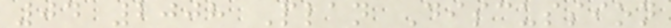04 2008 Plan Discussion
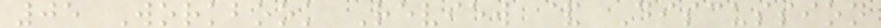05 Workbook Review & Discussion
